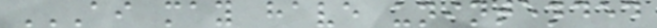AI MAY HAVE UNINTENDED
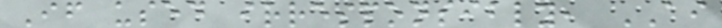If used irresponsibly, AI
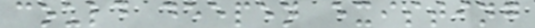could deepen existing
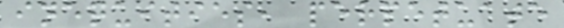inequities, perpetuate
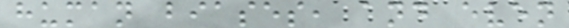human biases, and even
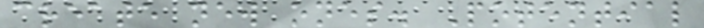create new ones. Potential
